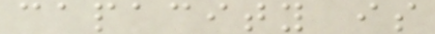capacity is
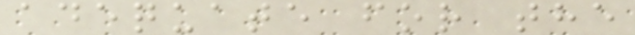adequate for the
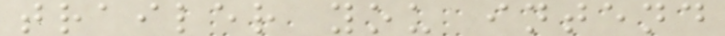trailer you intend
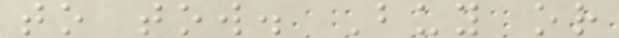to tow. Buy or
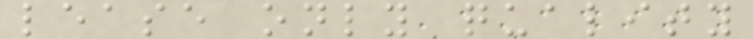lease only quality
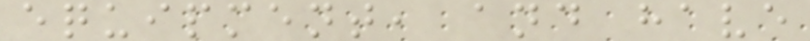equipment, and have
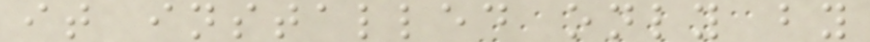it installed only by
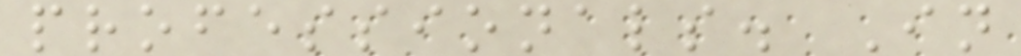professionals. In
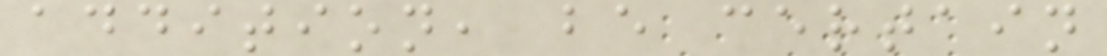addition, be certain
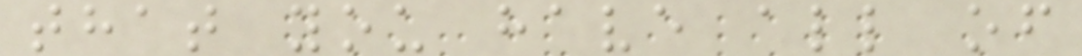that you have all of
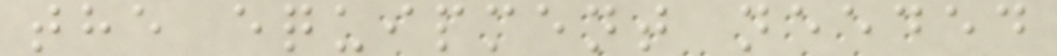the equipment needed
